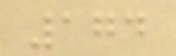174
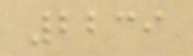2239
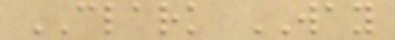CLARK WAY
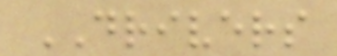DRIVERS
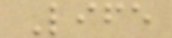Life
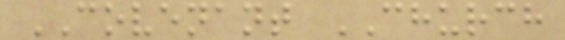COVENANT CHURCH
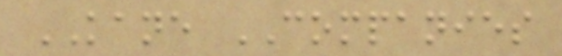KANE COMPANIES
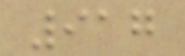917
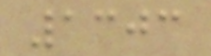1303
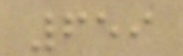659
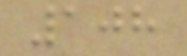108
